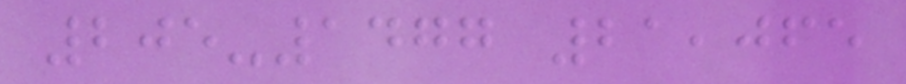205-1477 21,065
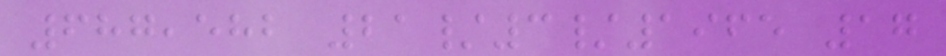687,582 21/3/1965 17
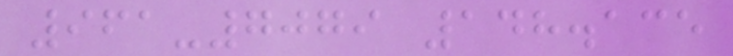961-7079 148.135
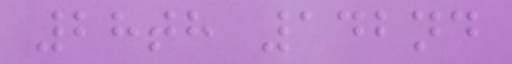28th 142nd
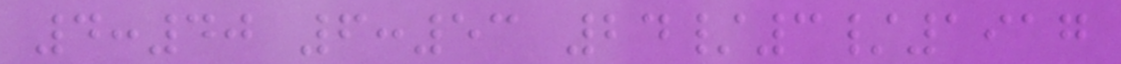4:40 6:53 24/3/1917
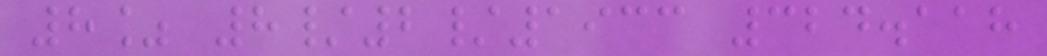8% 8/2/1933 324.118
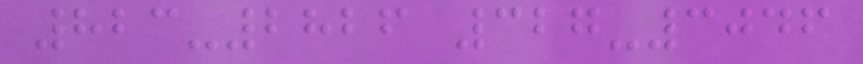823-2826 327-3046
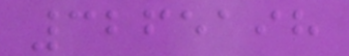3265198
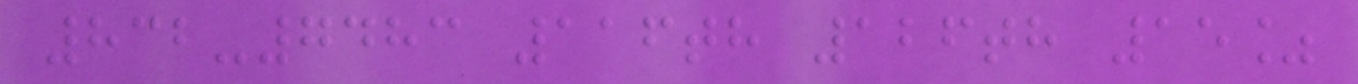832-7483 116th 126th 15%
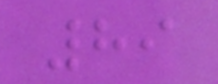89
